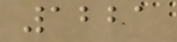1221
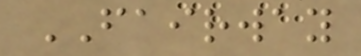FAIRWAY
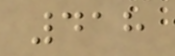418
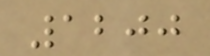1200
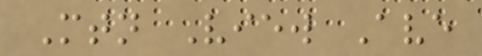Mtn View Ave
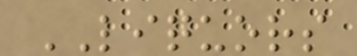LIQUORS
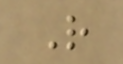R
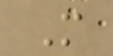M
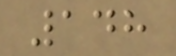148
